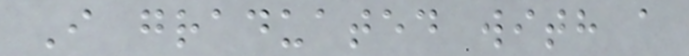I graduated with a
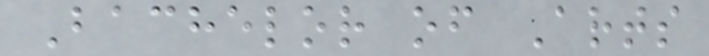Bachelor of Arts
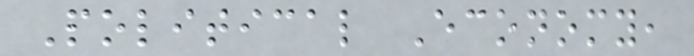Political Economy,
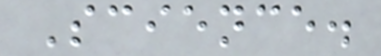Science.
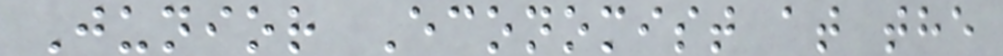Junior Economist at the
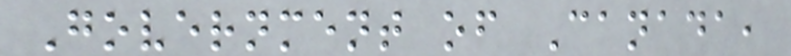Government of Canada,
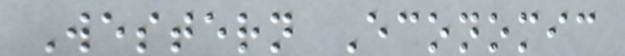Western Economic
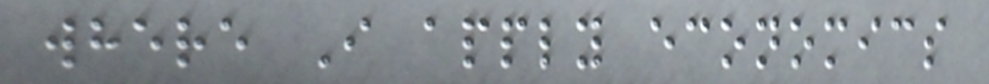where I apply economics
